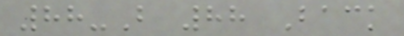88-B 88 Back
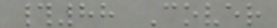#88 Cover
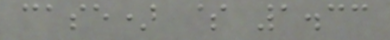case) $ 1.33
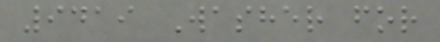9419 Washer for
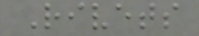Rivets
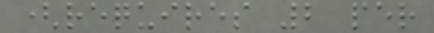(requires 2 per
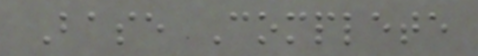Base Complete
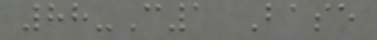88-C1 Base
